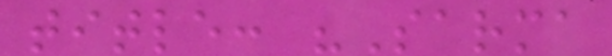title: "Sarma
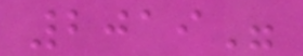2019"
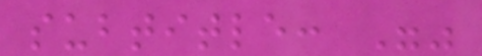subtitle: ""
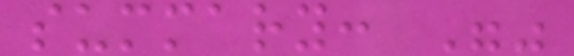summary: ""
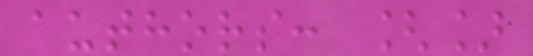authors: []
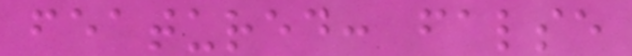featured: false
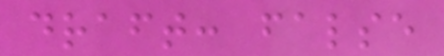draft: false
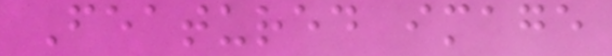Featured image
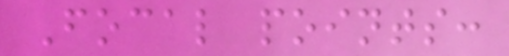Focal points:
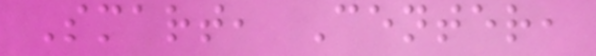Smart, Center,
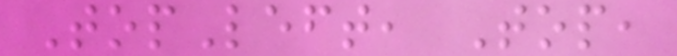TopLeft, Top,
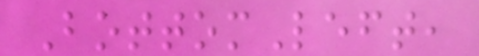BottomLeft,
